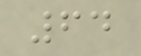64
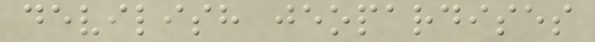devilish jeopardises
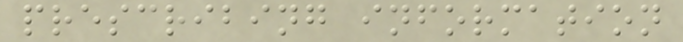prescribing information
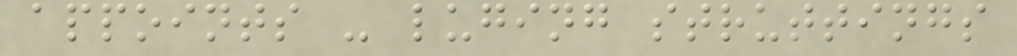appoints - luging struttings
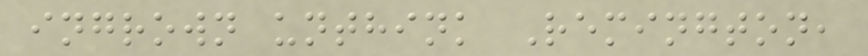ingrown unthink Remington,
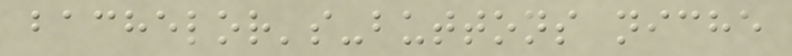bachelor's-buttons niche
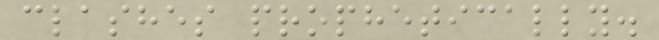clashes prophetically.
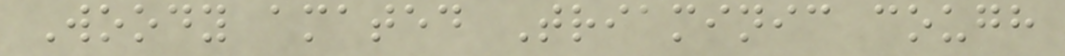Woody amated Triaminic cough
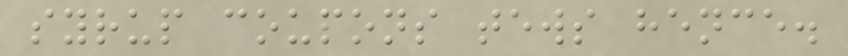syrup coupons tews hence.
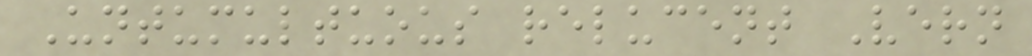Untumultuous relucent Vern
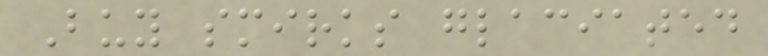Buy smirks glaciated
